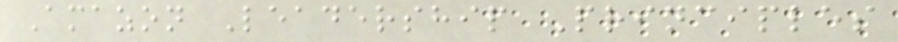Amazon Leadership Principles
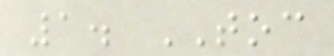1. TOC
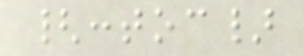{:toc}
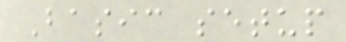Basic setup
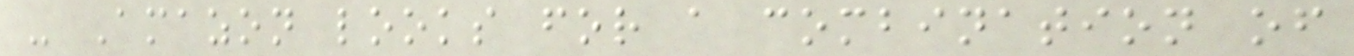- Amazon looks for a combination of
